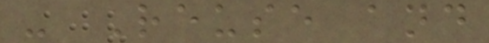- Reuse and
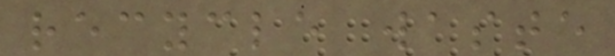recycle waste
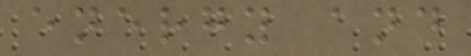energy and
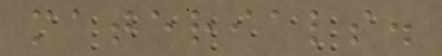materials.
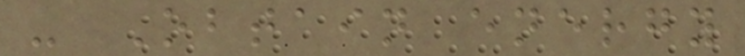- Obtain energy
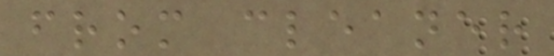from cleaner
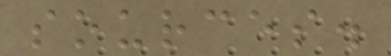sources.
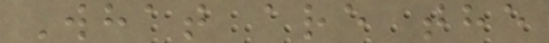What are the
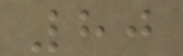80
